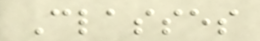Classes
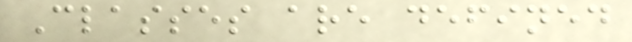Classes are defined
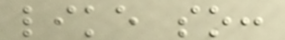like so:
